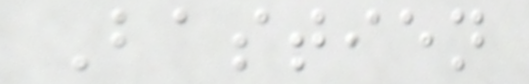Bastien
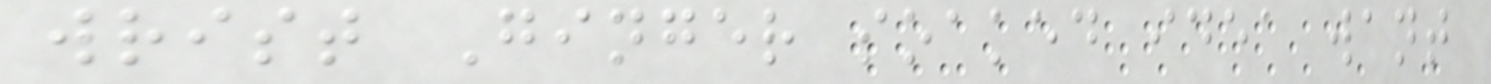wrist Ginger soaked idea want
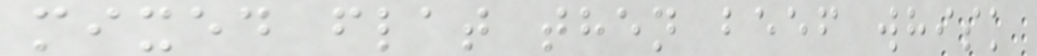mixed flat then beef whisk
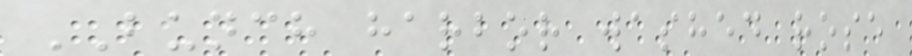BUNCH harbor washed rose
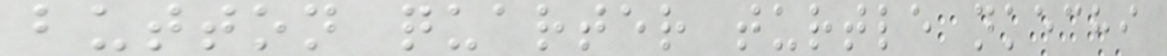button quarter turtle nkechi
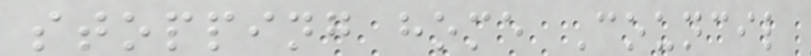stopping home Council
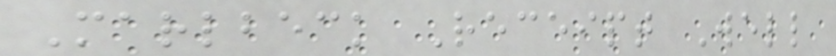Marlbeck Receipt Well
